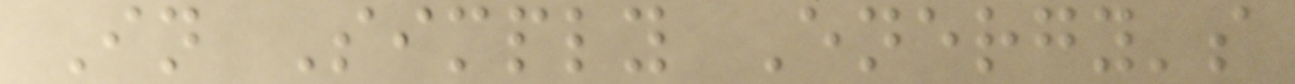In Simply Energy's
